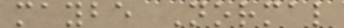maybe Normal
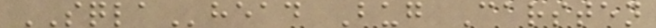SQLAhead Bug Carsten
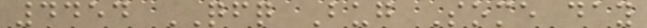4454 QFQ Bug Some day
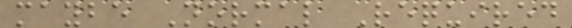maybe Normal Required
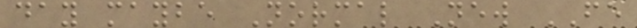day maybe Normal New FE
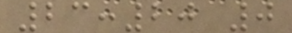23:20 0
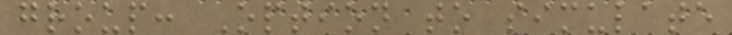group: Option to simulate
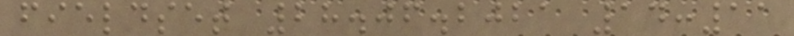fieldset 28.06.2021 14:11
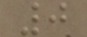0
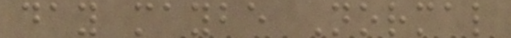day maybe Normal
